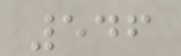546
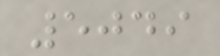5049
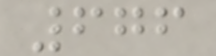676
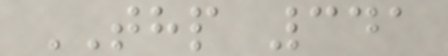THP 341
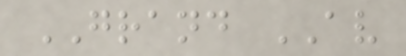GRAND AV
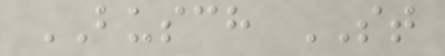BUSCH ST
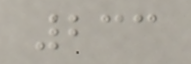233
